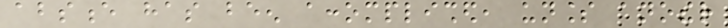absence has been accomplished, unless another
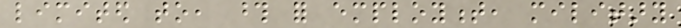limited to, those for employment, military
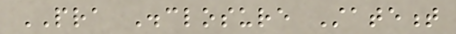PRA Disclosure Statement
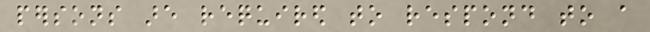persons are required to respond to a
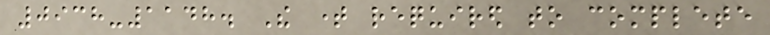0938-1148. The time required to complete
